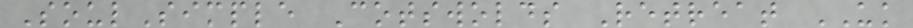SoulSimple Cotswolds Retreat UK
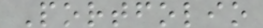Portfolio
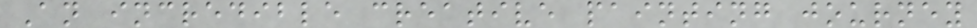An incredible creative painting journey
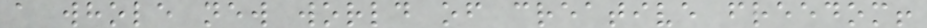a whole new world of creative freedom!
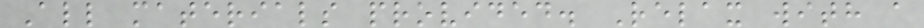All materials provided. Relax with a
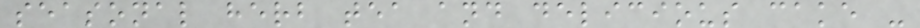seasonal herb tea and delicious cake -
